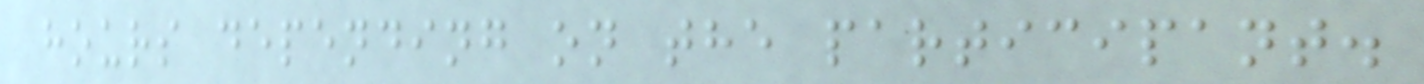hours depending on the participant.
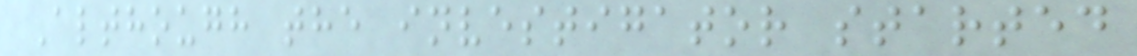Although the investigator started
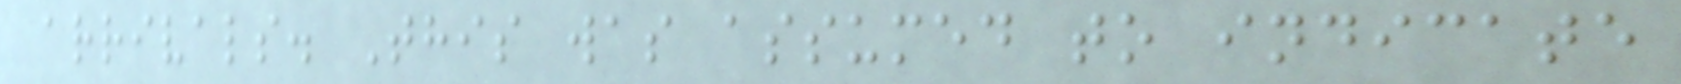arrivals. This was assumed to indicate
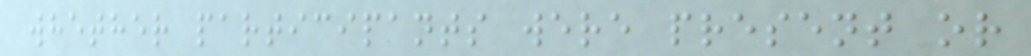whether participants were present or
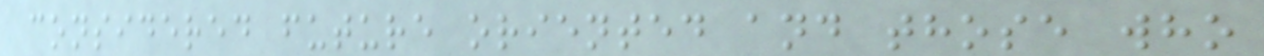considered future oriented and those who
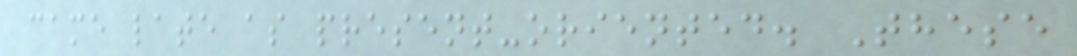came late as present-oriented. These
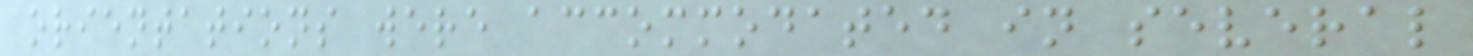orientations were accommodated in several
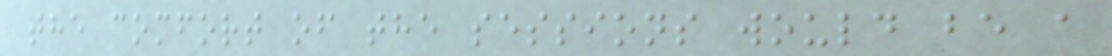the comfort of the sessions would be a
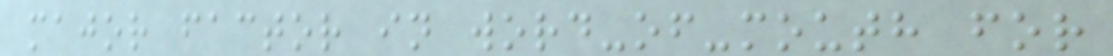major factor in word-of-mouth for
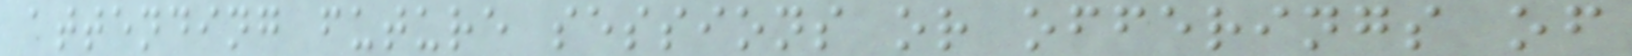attending future sessions or offerings of
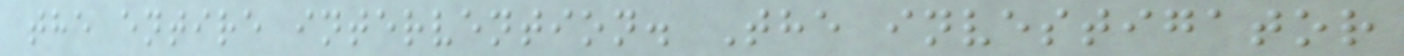the entire intervention. The investigator
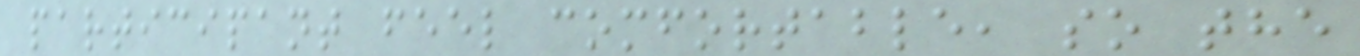participant feel comfortable, so the
